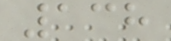138
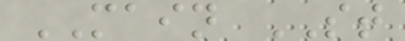MAIN ST
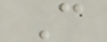C
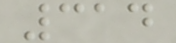314
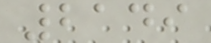2149
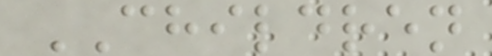CHILDREN
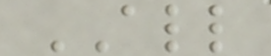ALL
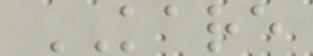KARE
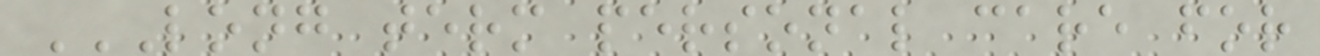LONG TERM PERSONAL CARE FOR
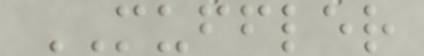MUFFLER
